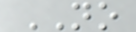NO
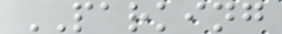PARKING
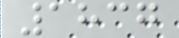1837
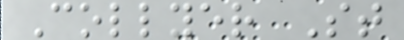Collyer St
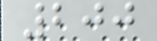200
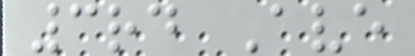3rd Ave
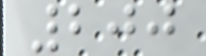200
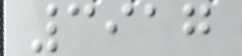3917
